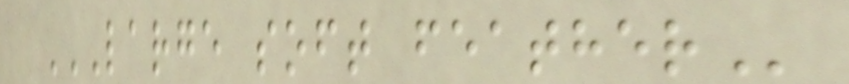LARGE SOFT FEATHER
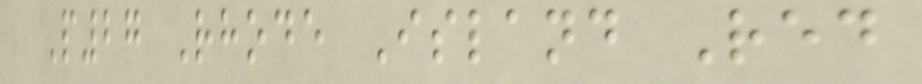P27 Rhode Island Red
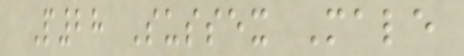P28 Sussex Male
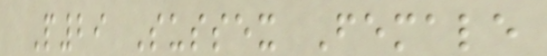P29 Sussex Female
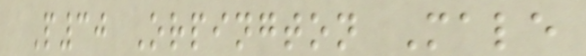P30 Orpington Male
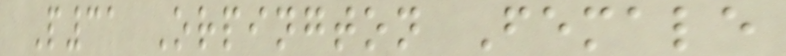P31 Orpington Female
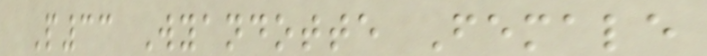P33 Wyandotte Female
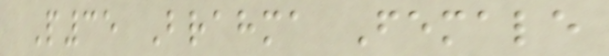P35 Brahma Female
